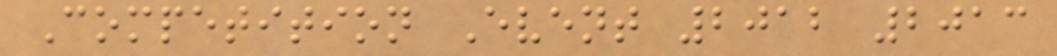Competition Event 2012 2013
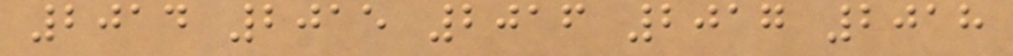2014 2015 2016 2017 2018
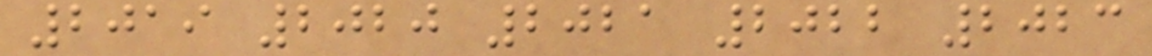2019 2020 2021 2022 2023
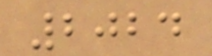2024
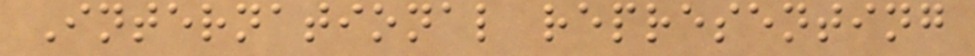International representing
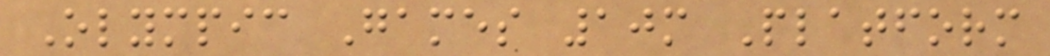Olympic Games 10m Platform
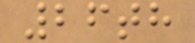26th
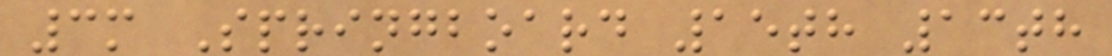3m Springboard 15th 13th
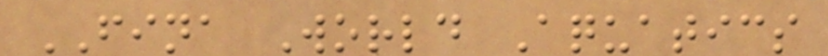FINA World Aquatics
